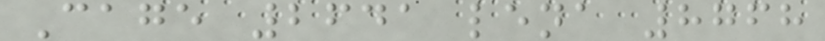Cage 2641 lena 8768
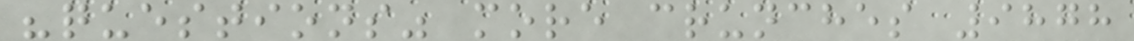"questions" more crunches 9878
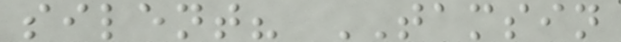silent? TAMSIN
